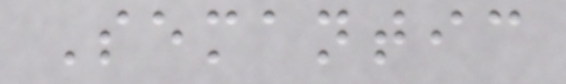Semantic
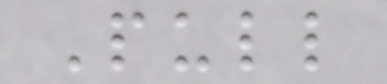Pull
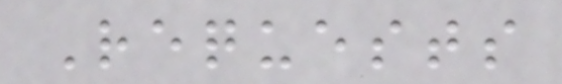Requests
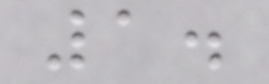1.
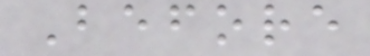Before
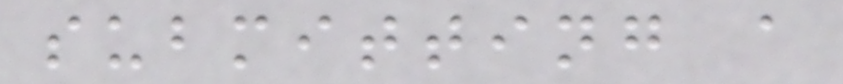submitting a
